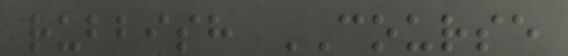rubbish COURSE
